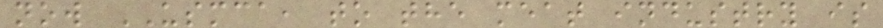now USMCA, to the meat industry is
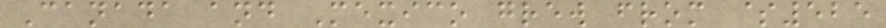Canada and Mexico grew from $525
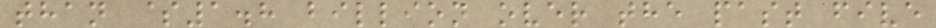than $1.8 billion over the past five
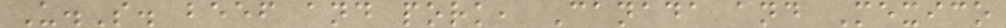U.S. beef and pork, Canada and Mexico
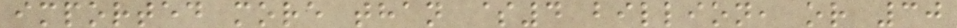imported more than $4 billion, or 30
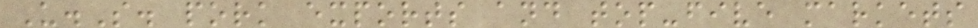U.S. pork exports and top-five markets
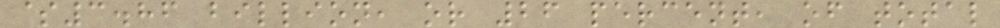$3.86 billion, or 26 percent, of total
